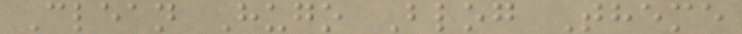Clean Hugo Blog Theme
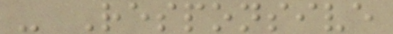- Responsive
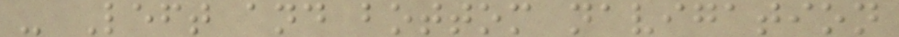- Left and bottom navigation
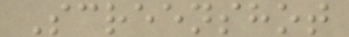Screenshot
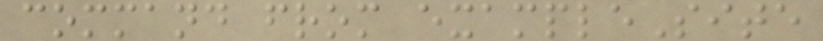command from exampleSite
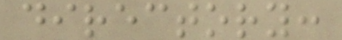directory:
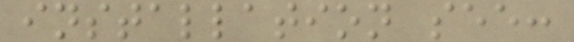installation see:
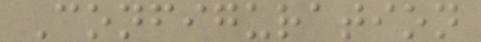Configuration
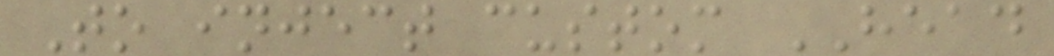To inject custom HEAD
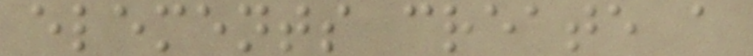elements create a
